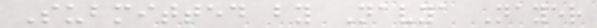Submitted by Navya Nayer
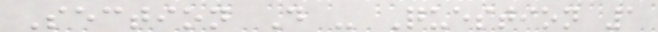Section D - Question 1
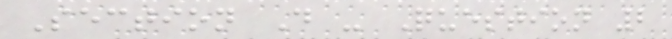Section D - Question 2
